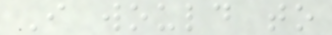I would to
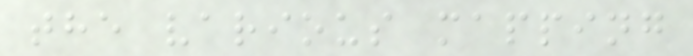the various mapping
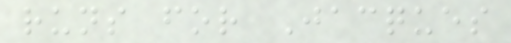runs for Jacques
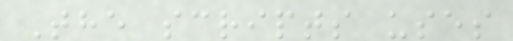The scripts uses
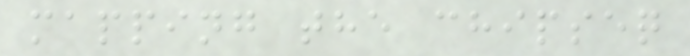mapping the chipseq
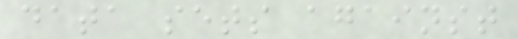data sets against
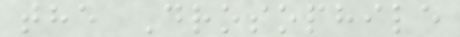the Drosophile
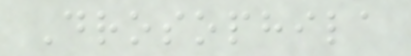Drosophila
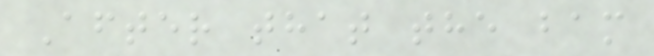After that the bam
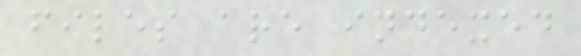files are indexed
